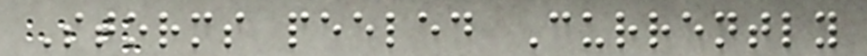Storms peeled Currently
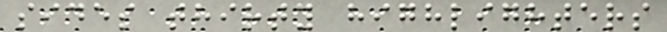sides thirty highlighters
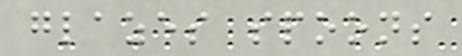glazes spoons
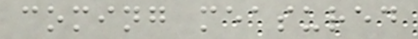coming measured
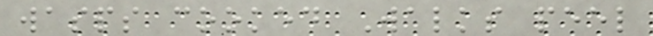wasps cooked Walks peel
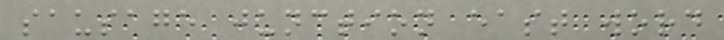sausage junction east word
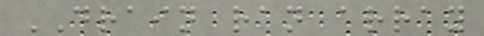DRAIN ran array
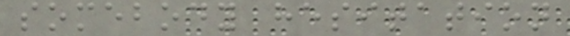somebody hesitation
